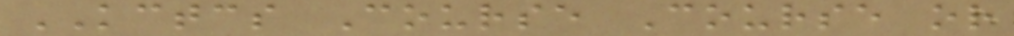KCTCS Course Course or
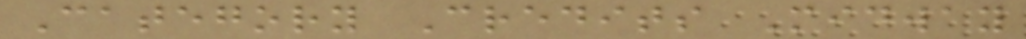Category Credits Midway
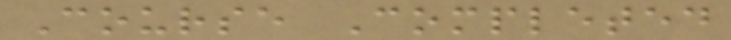Course Completed
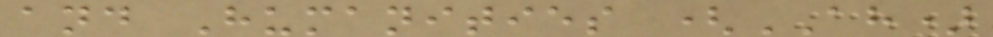and Humanities (AH)
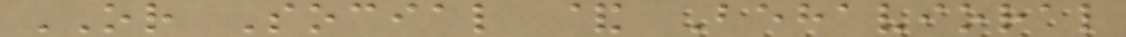OR Social & Behavioral
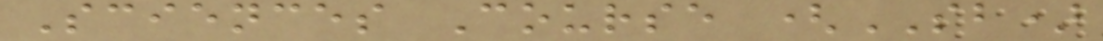Sciences Course (SB)
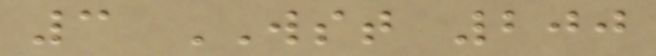3 WST 200
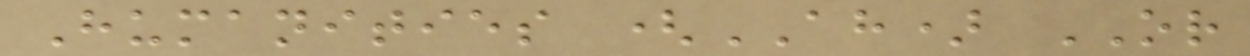Humanities (AH) OR
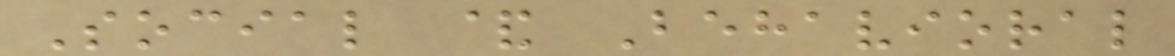Social & Behavioral
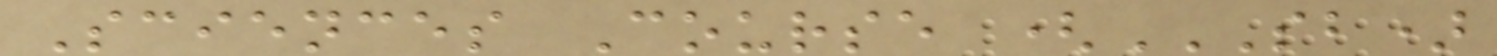Sciences Course (SB)
